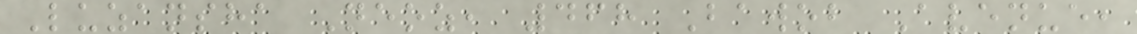Luzansha Neoz, 468 Bawob Avenue,
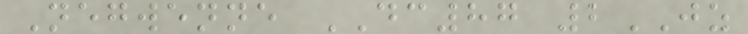Negwenne DC87 2JZ
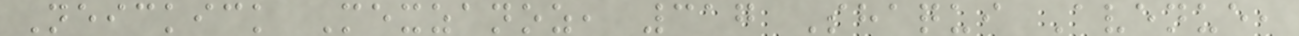Neickick Mexzanoz, 317 Shaqui Avenue,
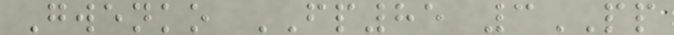Gwenko FP85 3PP
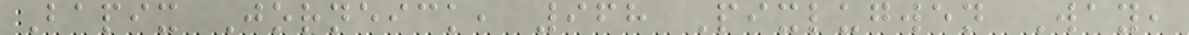Bapix Jorneick, 968 Pixlugwen Way,
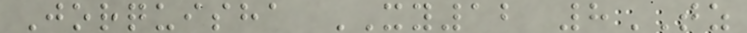Jorquisha XY12 8TZ
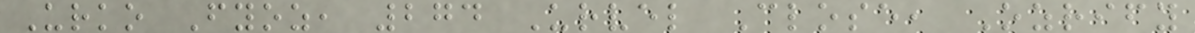Urko Fyoz, 274 Urvel Close, Ozrify
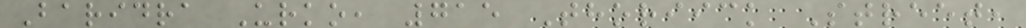Baridra Urko, 715 Thoriick Street,
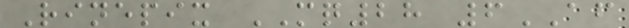Rinepix MQ28 6AF
